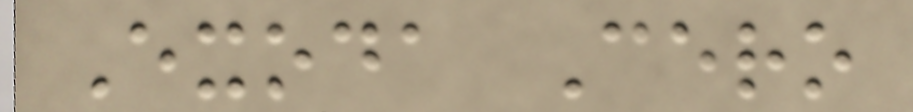Exoda Cero
